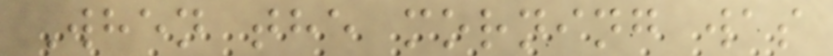When the morning was
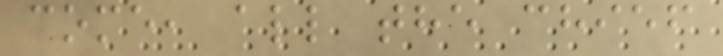come, all the chief
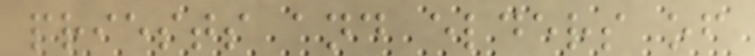priests and elders of
